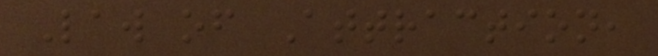Law of Attraction,
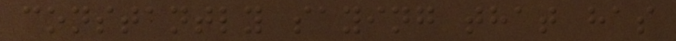constantly saying that has
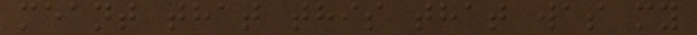meant that this that was my
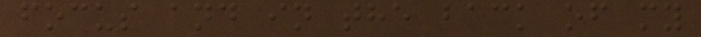focus and in the back of my
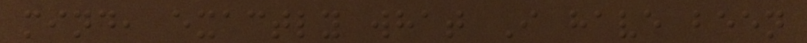mind, exactly what I have been
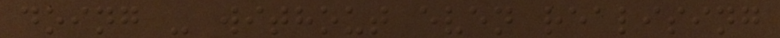doing - without even realising
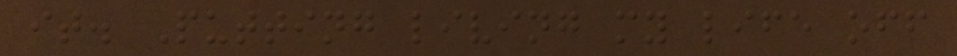it. Putting living my life off
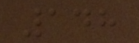148
